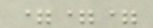===
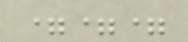===
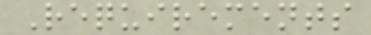Requirements
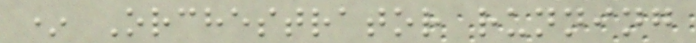* Orchestrator running
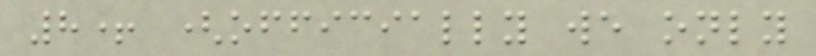8+ (officially we only
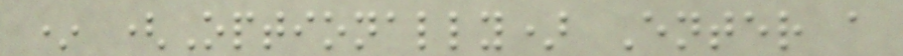* (Optionally) Enter a
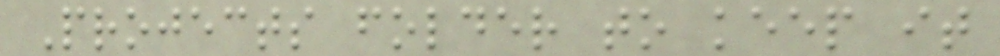Projects folder to keep it
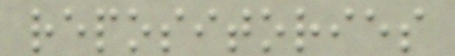repositories
